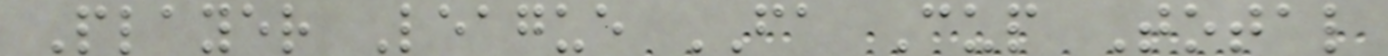Player League FA Cup Total
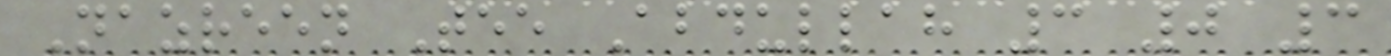Nazreen Tee Abdullah 3 0 3
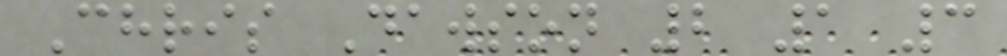Chris Dawson 2 1 3
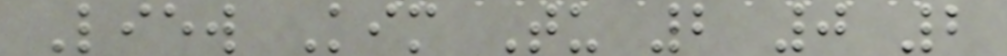Liew Kim Tu 2 0 2
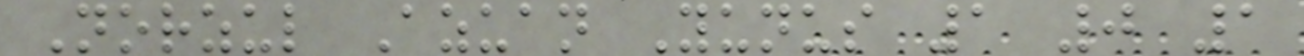Norzul Azuan Yunus 1 0 1
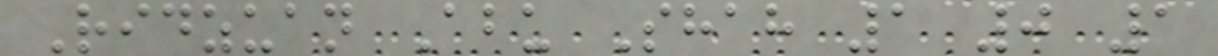Ridzuan Abu Shah 1 0 1
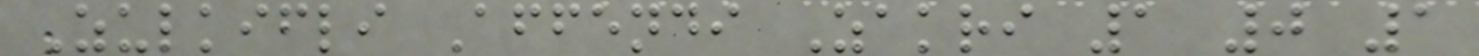Zulkifli Affendi Zakri 1 0 1
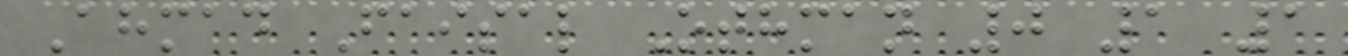Ahmad Faisal Othman 0 1 1
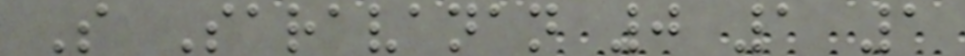S Saravanan 0 1 1
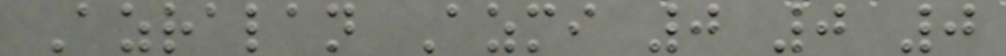Azralan Azmi 0 0 0
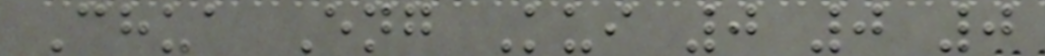Chua Eng Kui 0 0 0
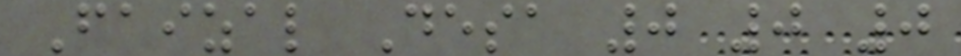Faizal Desa 0 0 0
